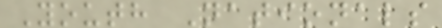Youth Nationals
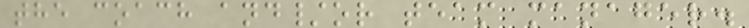the coach and/or team manager.
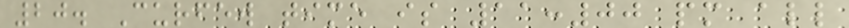20. Curfew time is 11:00 pm all
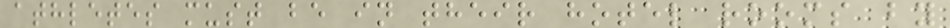athletes must be in their hotel rooms by
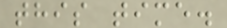this time.
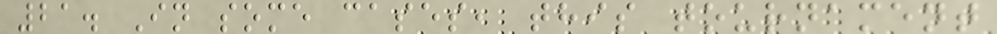21. In some cases, this tournament
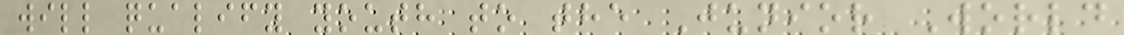will qualify youth to the Junior World
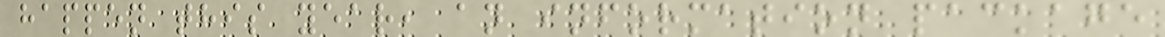happen this year, an information package
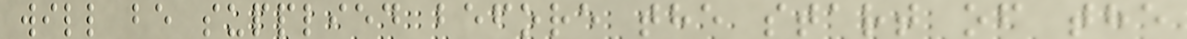will be supplied before the start of the
